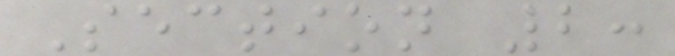Section 2:
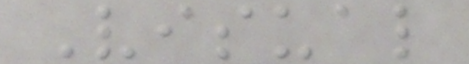Visual
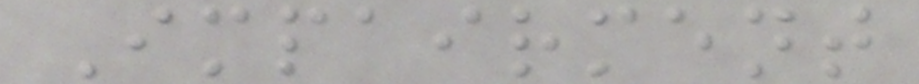Impairment
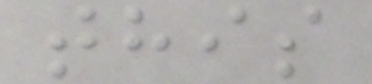this
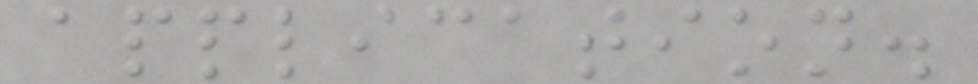application.
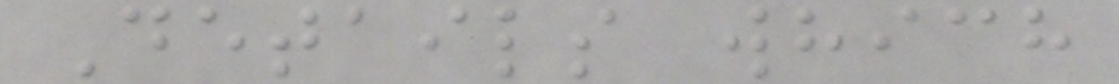Details which
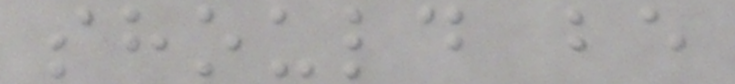should be
